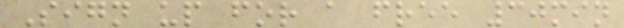Sign up for a free 30min
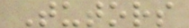Tutors
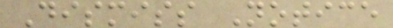Dismiss Notice
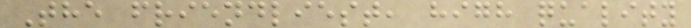The friendliest, high quality
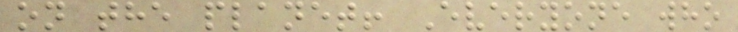on the planet! Everyone who
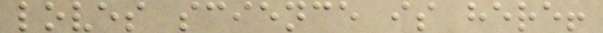loves science is here!
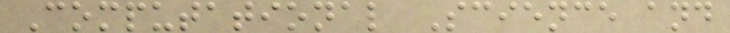Computational Science and
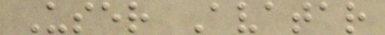User Avatar
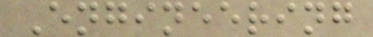Engineering
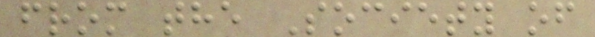from the Society of
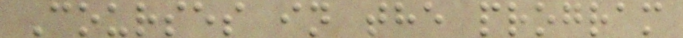Courses in the program
